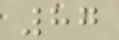87
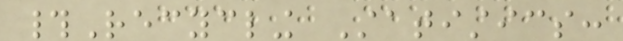#Recycling Statistics:
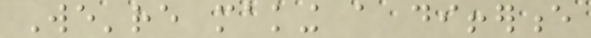We're making a difference
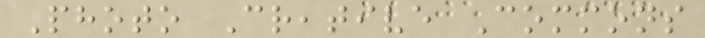Photo Creative Commons
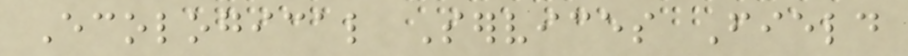Ecological Services Field
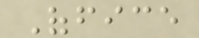Office
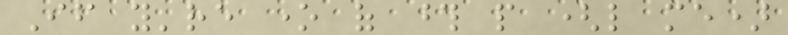If you're one of those people (like me)
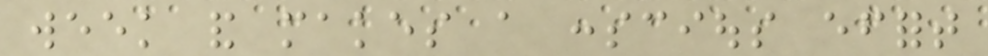week and makes a conscious effort
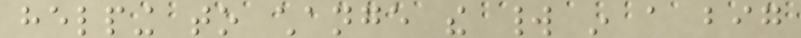helping to change the world in a big
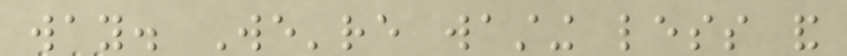way. We're wasting less and
